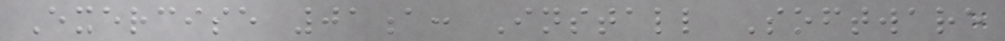Exercise 01a: Install Software
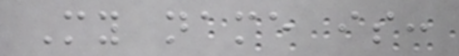My name is:
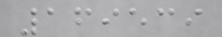169539
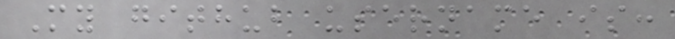My github username is:
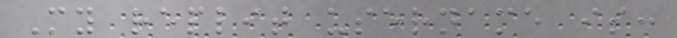My replit username is:
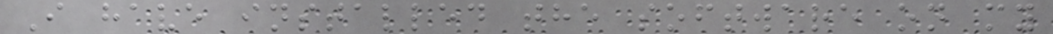I have installed the software on my
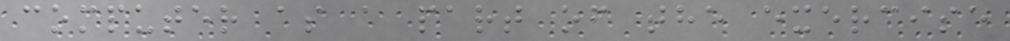computer as a part of the exercise
